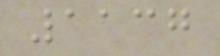1137
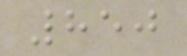850
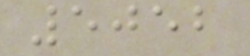5052
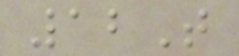12T
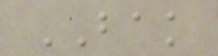BAK
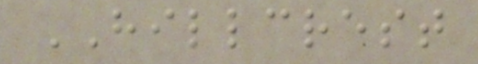HILLCREST
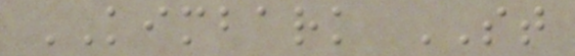KIMBARK ST
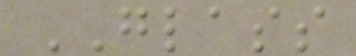GLASS
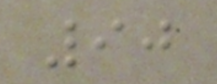90
